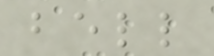bell
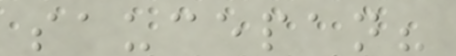saucepan?
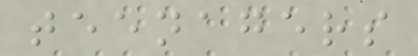teenagers
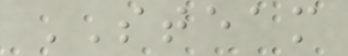STEAM
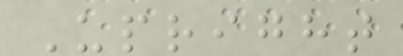Upright
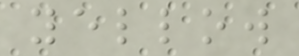yellow
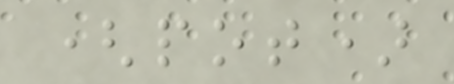(pot)
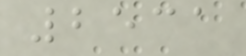2531
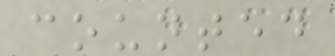counted
